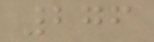276
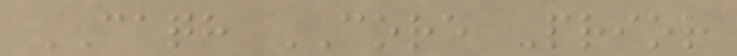CAQH CORE Prior
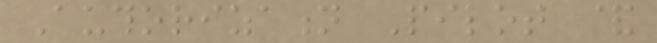Authorization Pilot &
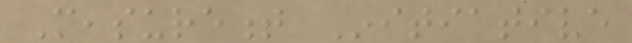Measurement Initiative
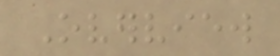Overview
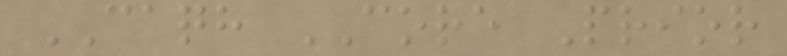CAQH CORE Prior
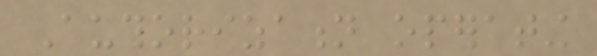Authorization operating
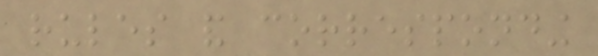rules and corresponding
